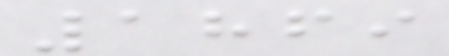1869
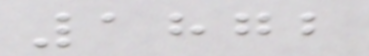1872
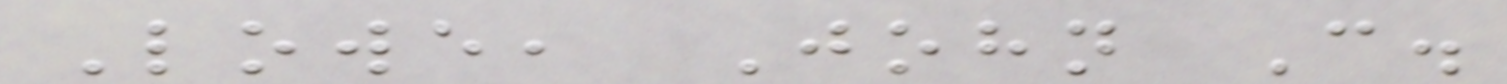Lowe, John C.
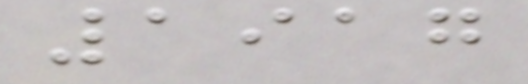1917
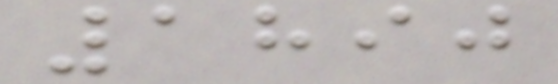1890
